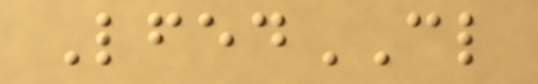LfedCL
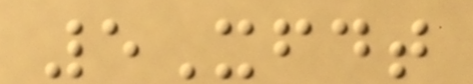5Xfdt
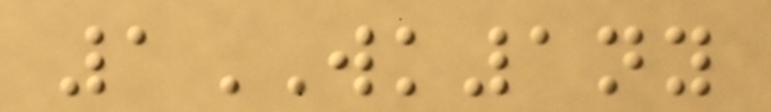1WK1ny
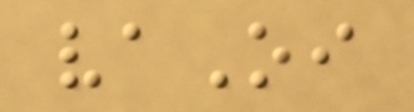vaOi
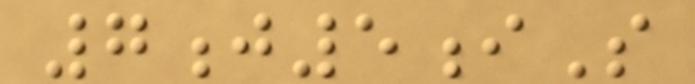7j5iS
